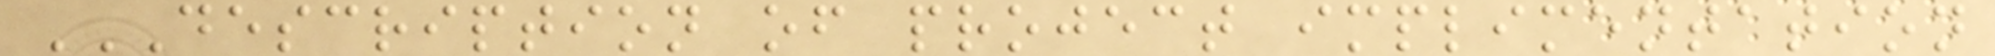DESCRIPTION OF PROJECT IMPLIMENTATION
